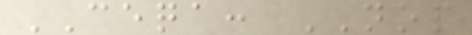CEQA: NOP
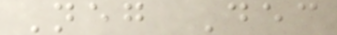Neg Dec
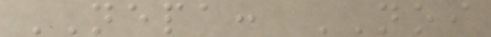NEPA: NOI
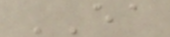EA
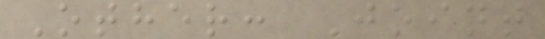Other: Joint
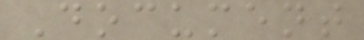Document
